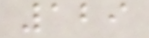129
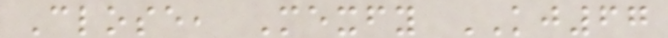Close, Mexfy KJ67
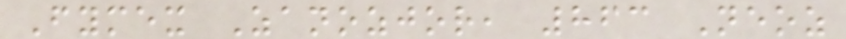Fymex Zanozjor, 863 Neoz
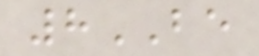8BE
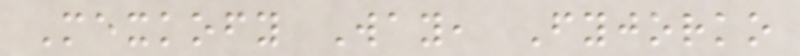Mexkofy Way, Fyjorko
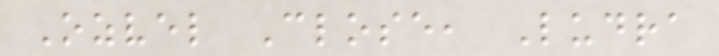Ozvel Close, Ludra
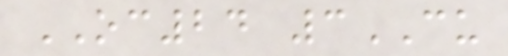OC24 3CU
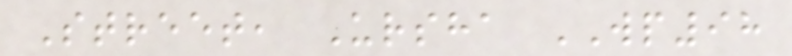Street, Ursha WP98
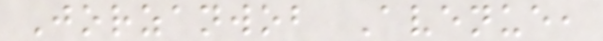Jorzanwob Avenue,
